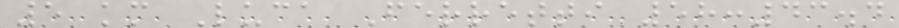5 km Luca Ferretti 58:43.4
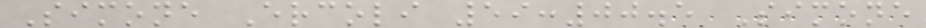Simone Ercoli 59:00.5 Simone
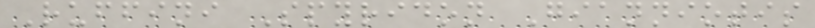Ruffini Spyridon Gianniotis
